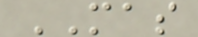MAS
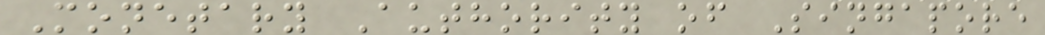Monetary Authority of Singapore
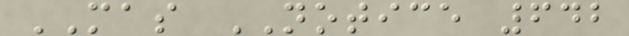MAS NOTICE 642
